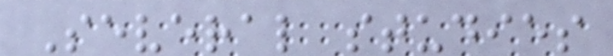Several studies
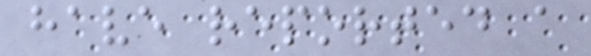have reported a
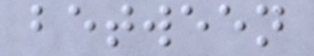between
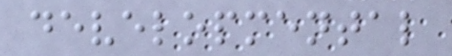developmental
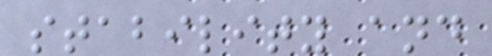stability and
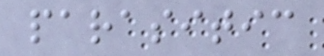parasitic
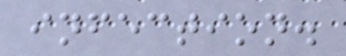infection.
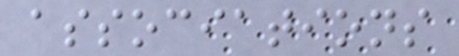associations
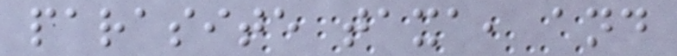parasite taxa, and
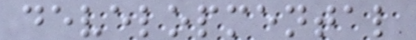developmental
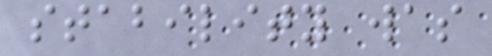stability was
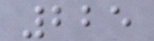225
